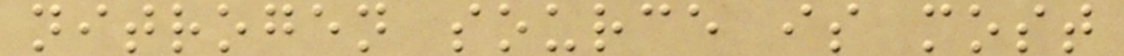nitrogen source is most
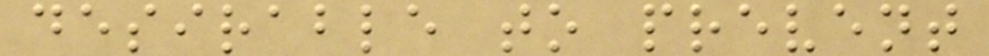desirable to prevent
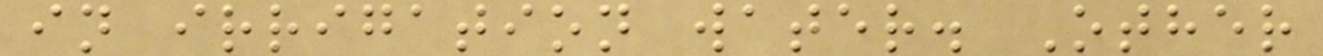in irrigation water. Other
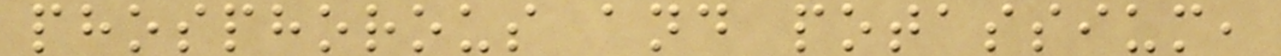phosphorous and potassium,
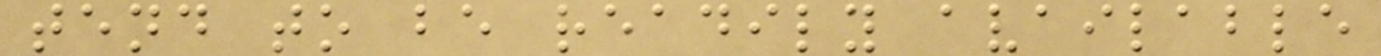tend to be readily available
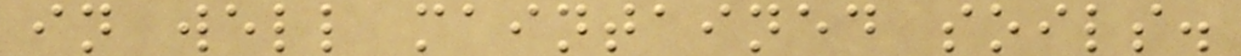in well maintained soils.
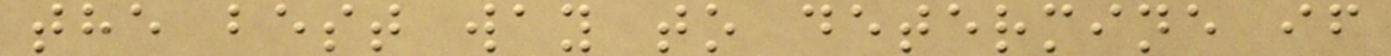the best way to determine if
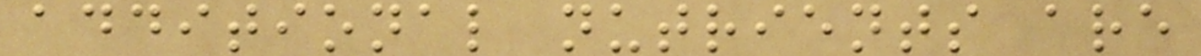additional nutrients are
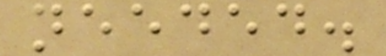needed.
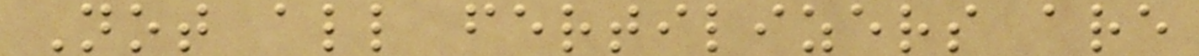Not all fertilizers are
